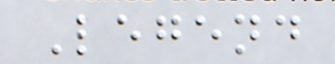Legend
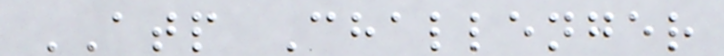ATP Challenger
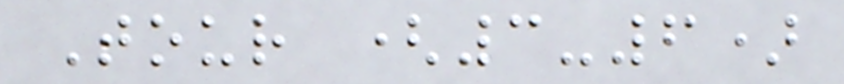Tour (3-6)
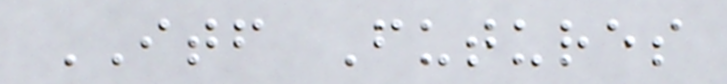ITF Futures
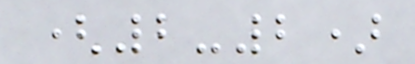(2-2)
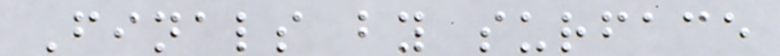Finals by surface
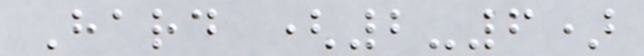Hard (2-6)
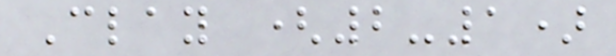Clay (2-1)
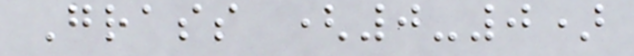Grass (0-0)
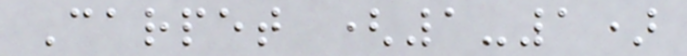Carpet (1-1)
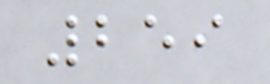259
